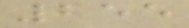255
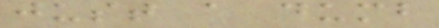just a dumb
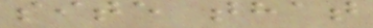site that
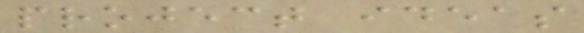project ideas
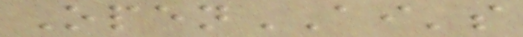OpenAI's
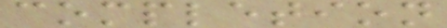completion
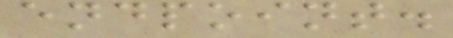endpoint.
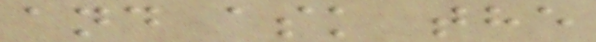and ask the
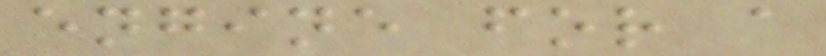engine for a
